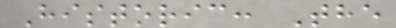Historic: The
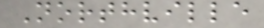Northville
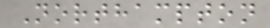Northampton
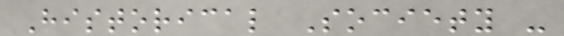Historical Society -
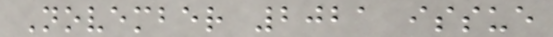November 2021 issue
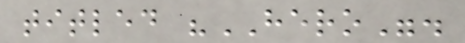titled "HERO".
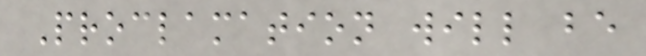Proclamation will be
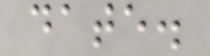date.
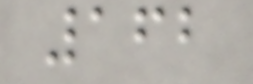162
